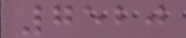7520
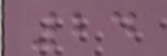24
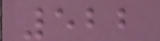522
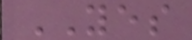YES
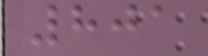801
